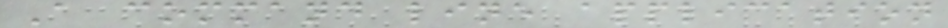A command line application
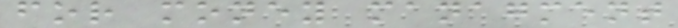for money managment
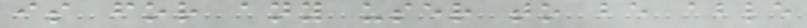is for any user to be able
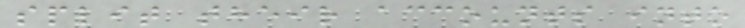split their accounts into
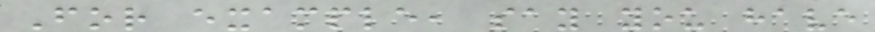For example, say you have
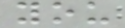you
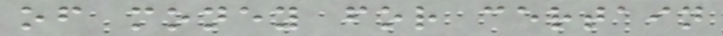of money for certain
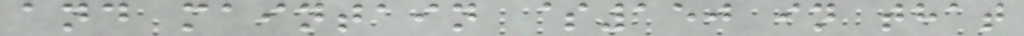and maintain $150 in that
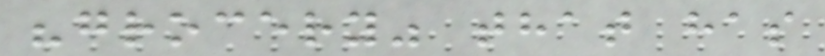"grocery" that has
